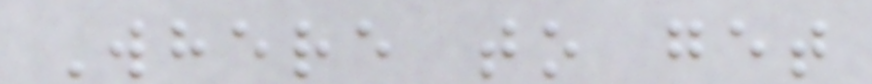Where to get
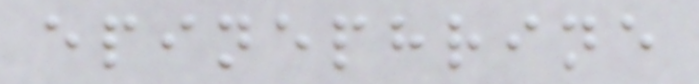epinephrine
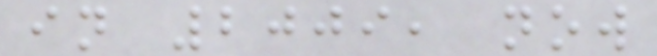in 2009, now
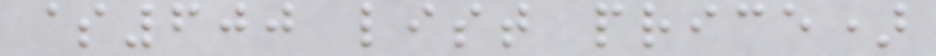$600 list price)
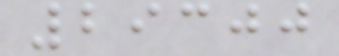29300
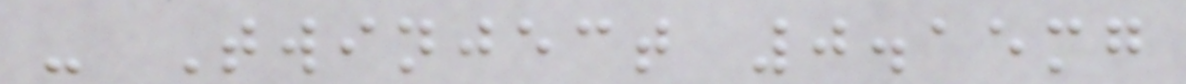- Twinject 0.15mg
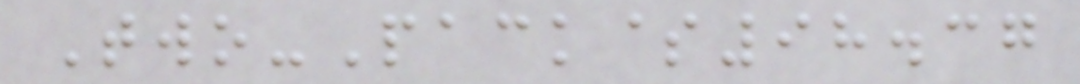Two-Pack$98.37
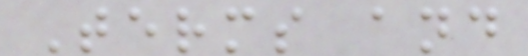Terms and
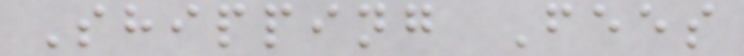Shipping Fees
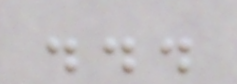...
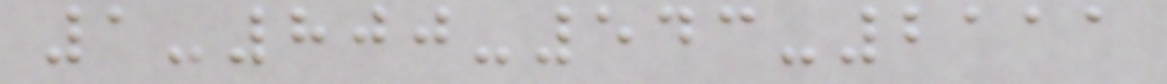1-800-543-2111
